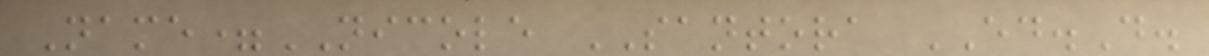Name=NICOLE SANTORA ED.D.
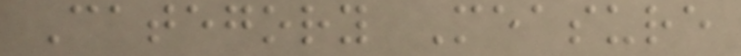Category Measure
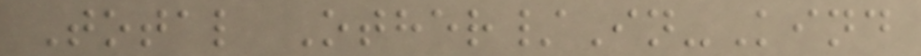Total Other/In-Kind
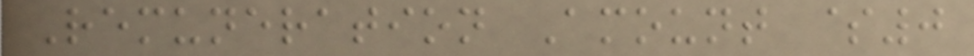Remuneration Amount $0
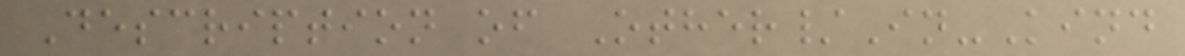Description of Other/In-Kind
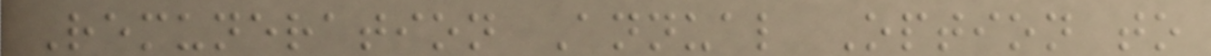Remuneration Annual Option to
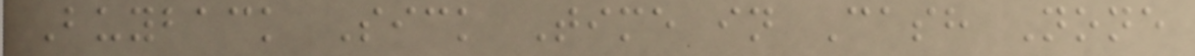Buyback Sick Time in Cash None
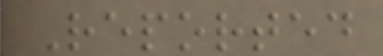Reported
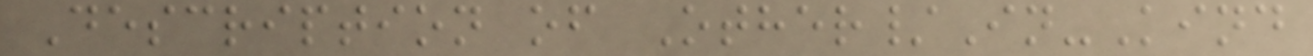Description of Other/In-Kind
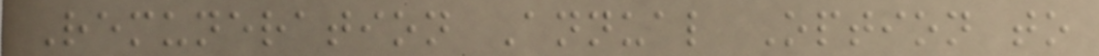Remuneration Annual Option to
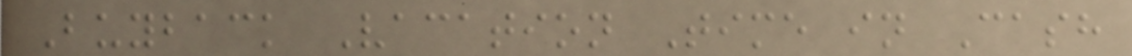Buyback Vacation Time in Cash
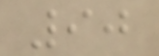90
